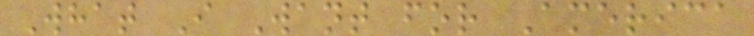What I Want for America
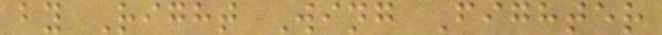by Right Wing Fighter
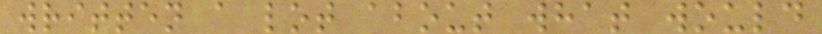written a lot about what would
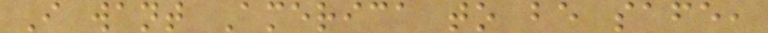I want America to be safe,
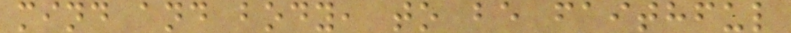mind and body, to be faithful
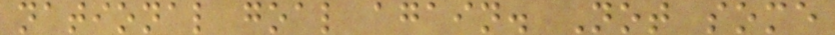national goal again. Not some
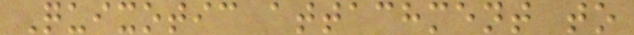Quixotic attachment to
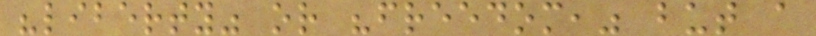"liberty" or "freedom," but a
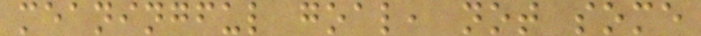meaningful goal, not some
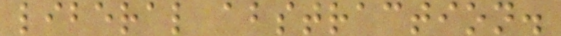liberal abstraction.
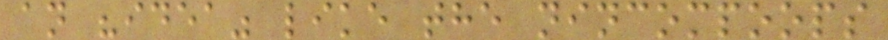an "idea" like the nincompoops
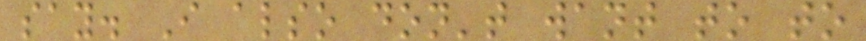say. I also don't want to to
